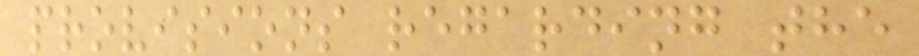provisions regarding the
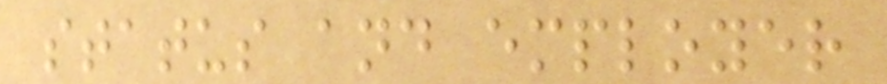status and employer
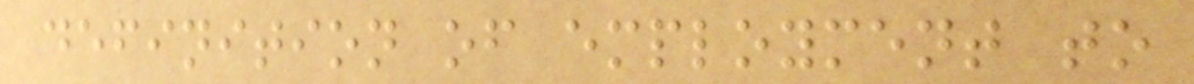definition of employment to
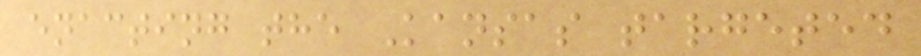enacting the Kansas targeted
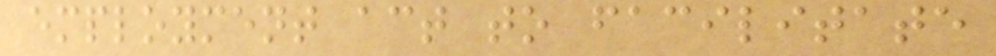employment act to facilitate
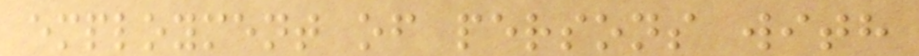employment of persons with
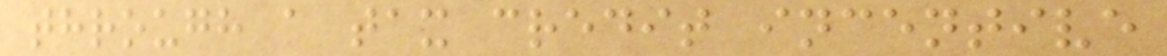through a tax credit incentive
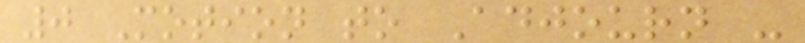0 Motion to Adjourn -
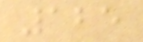125
